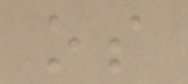os
